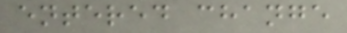entered change
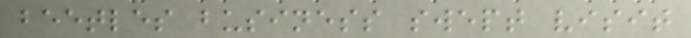beetles business swept visit
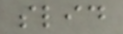slid
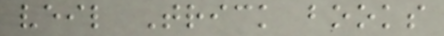veil Trick books
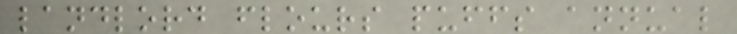landlord flours puffs annual
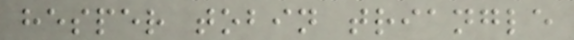hesper tobin triangle
